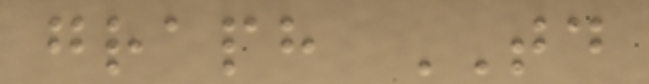graph TD
